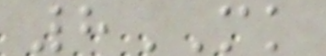8MK
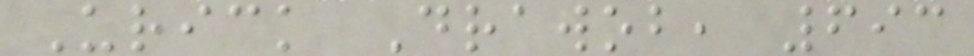Urick Drawob, 693
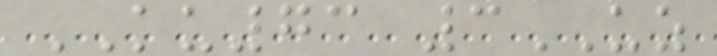KU73 3UZ
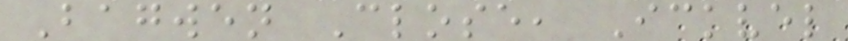Bagwen Close, Ickvel
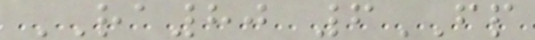RA80 6FP
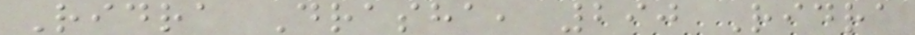Ridra Drasha, 290 Ridra
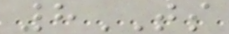8TS
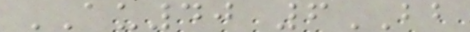AU40 6BB
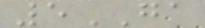5GA
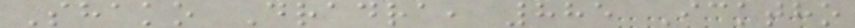Shako Dradra, 885 Icktho
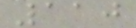110
